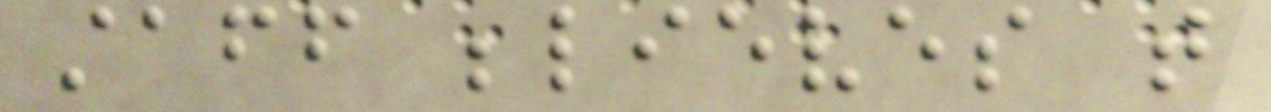staff believes that
